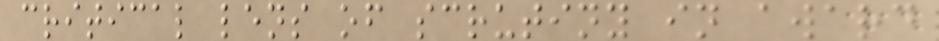critical lens of scrutiny in award
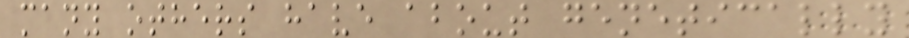many others have about genetically
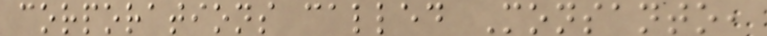corporations called Monsanto,
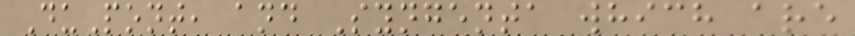DuPont, and Syngenta which are
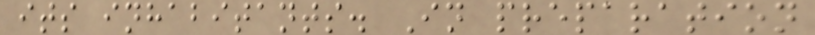its inhabitants. In preparation
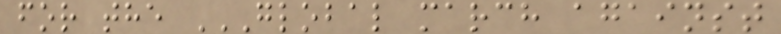for the GLOBAL MARCH AGAINST
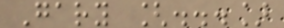Gary [...]
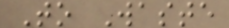To Waste
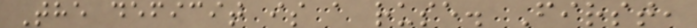The deficit is a ruse. First,
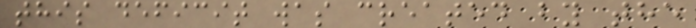this deficit was created by the
